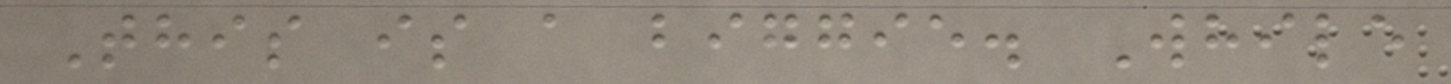This is a biggie. While
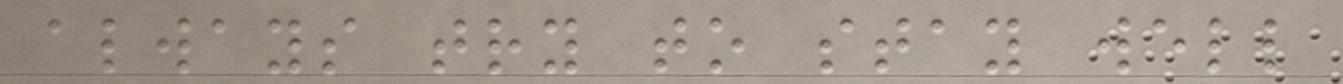always try to stay well
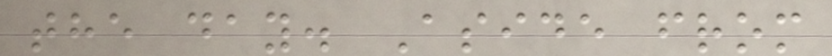the day. Aside from
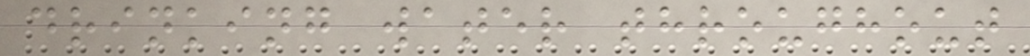drinking water throughout
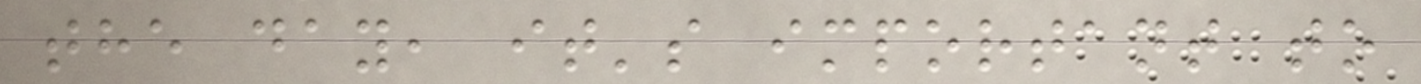the day, it's important to
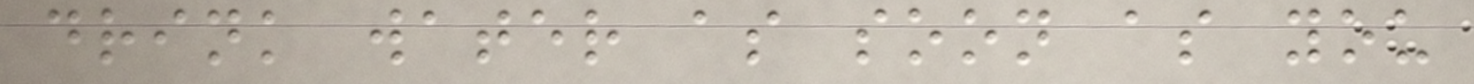drink water as soon as you
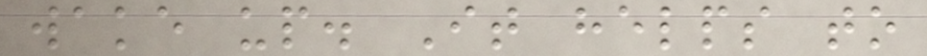wake up. It helps to
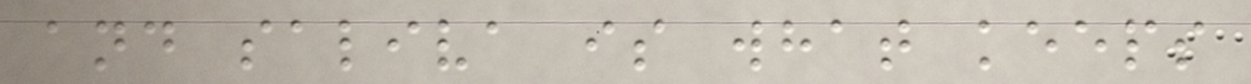and saliva is what keeps
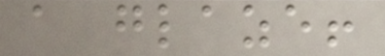a glaze!
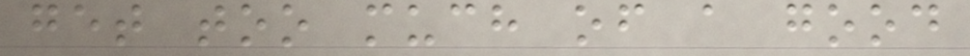get too much of a good
